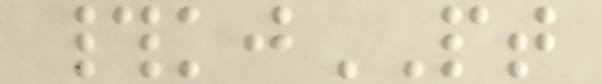#kjPT
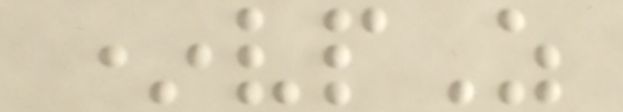*vpZ
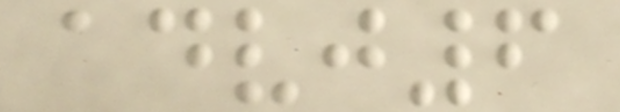advj6
